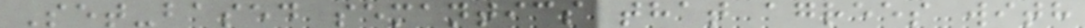Set-based semantics that agrees with
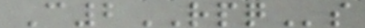C2RPQs
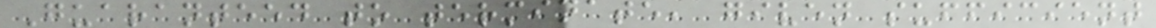Guaranteed to terminate, given sufficient
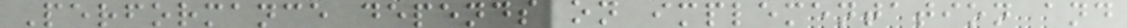Performance depends on implementation and
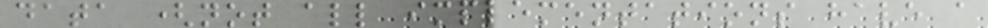data (not all implementations have a
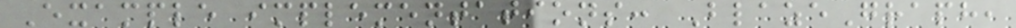Example implementations: BlazeGraph,
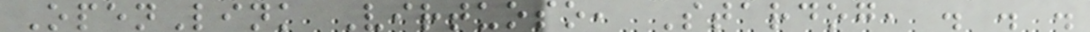OpenLink Virtuoso, Stardog, . . .
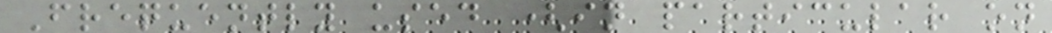Frequently used (in particular on
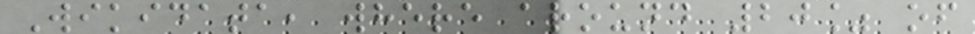Wikidata, where around 20% of
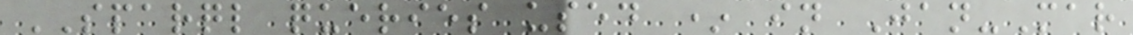SPARQL queries used * in Jan-Mar
